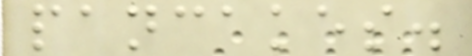pancakes.
